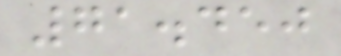71.450
